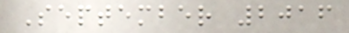September 2016
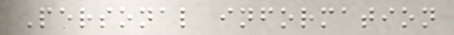Personal information
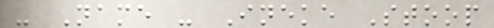- Name - Ineke Stoop
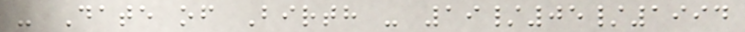- Date of Birth - 19/05/1994
